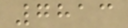7813
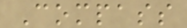Compass
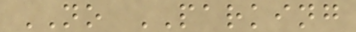NO PARKING
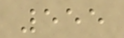555
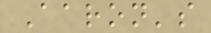Aaron's
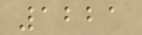1221
